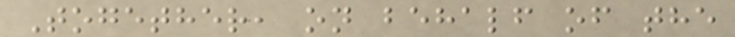Together, on behalf of the
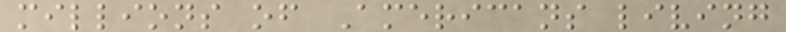millions of Americans living
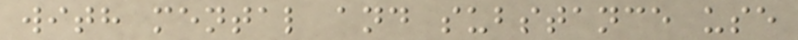with mental and substance use
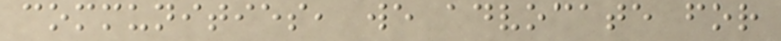communities, we advocate for
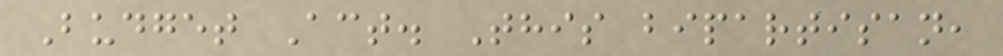Budget Act. This bipartisan,
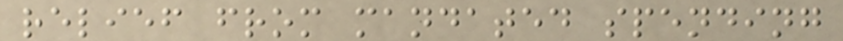relief from mandated spending
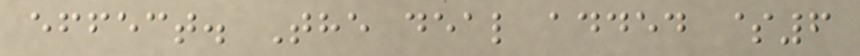effect. The deal added $6
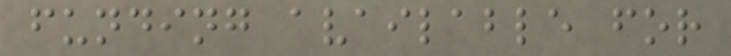funding available for
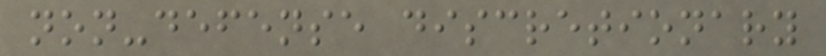non-defense discretionary
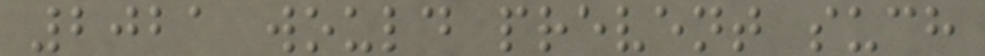2021 would prevent such
